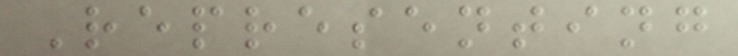Representing
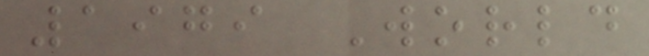1979 World
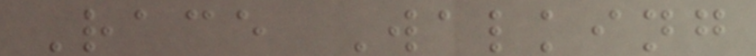Race Walking
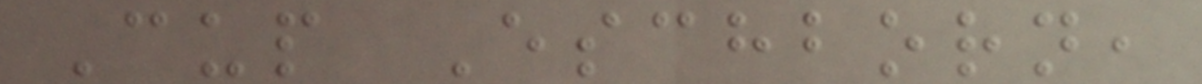Cup Eschborn,
